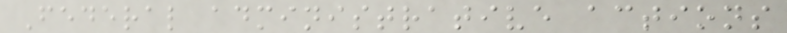Federal administrative actions
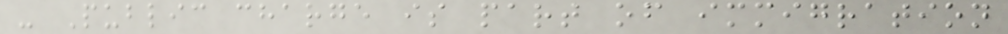- Public charge is part of immigration
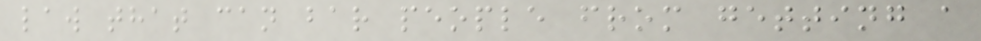law that can bar people from getting a
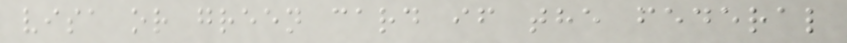visa or green card if the federal
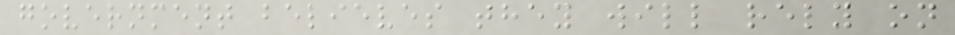government believes they will rely on
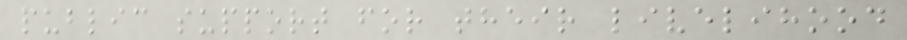public support for their livelihood
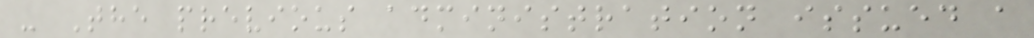- The previous administration issued a
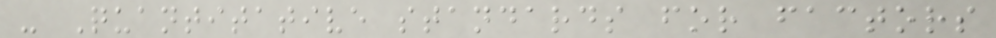- Quantitative standards for factors
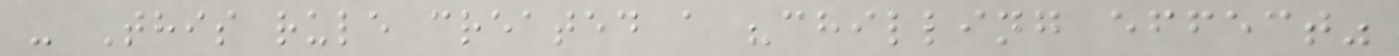- This rule created a "chilling effect"
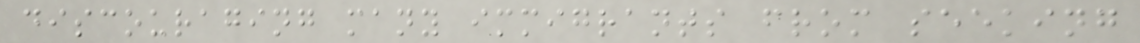discouraging many immigrants from seeking
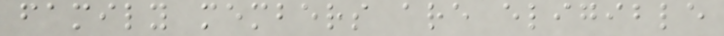family members are eligible
